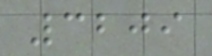3209
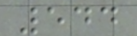544
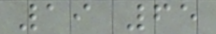19 65
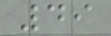49
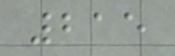215
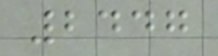2447
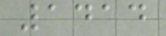1414
